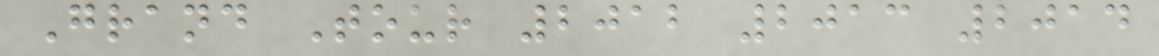Grand Tour 2012 2013 2014
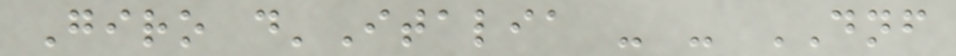Giro d'Italia - - DNF
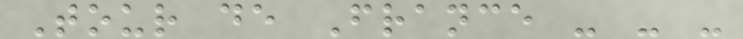Tour de France - - -
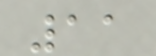11
